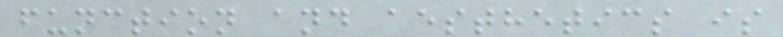function and aesthetics is
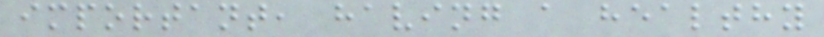important, having a healthy
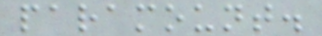paramount.
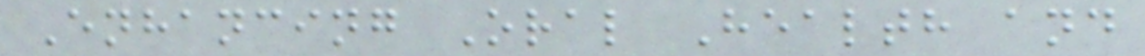Enhancing Oral Health and
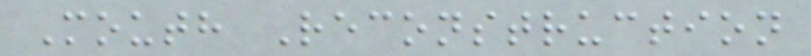Mouth Reconstruction
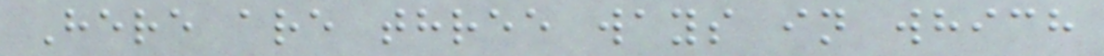Here are three ways in which
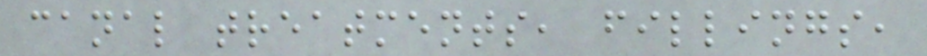canal treatments, fillings,
